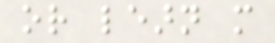or learn more
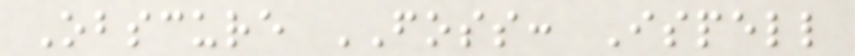Obscure FOSS: Ispell
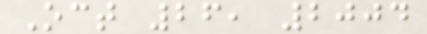Oct 26, 2004
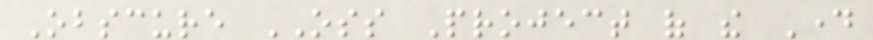Obscure OSS Project of the Day
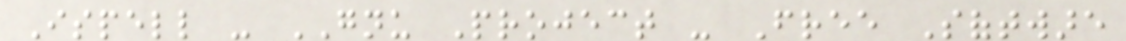Ispell - GNU Project - Free Software
